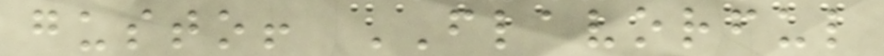gusto! FLAVORFUL
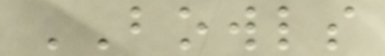BOWLS
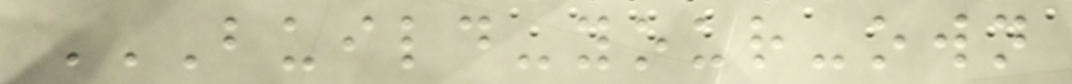BUILD-YOUR-OWN
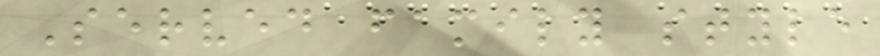Served family style
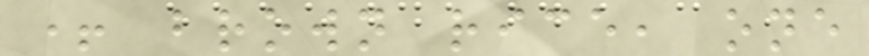+ brown rice, one
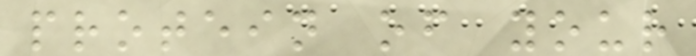protein of your
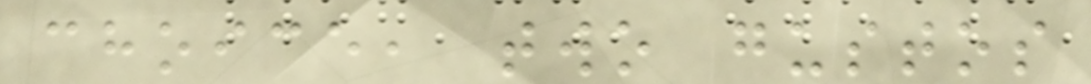choice, two gustos
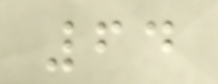64
